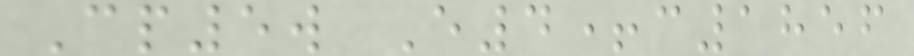Cp5w E4+c1856
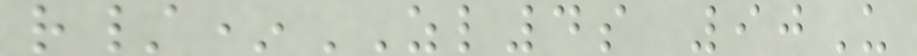r/*ZL4s 90U
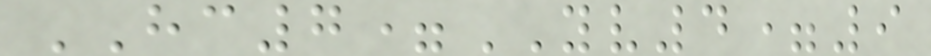HC7=YV4=9
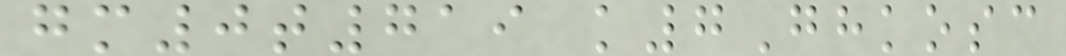gm0t719 k7Ghkosc
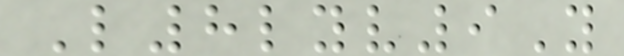L8lyv9Y
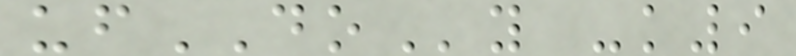ufDOy -k9
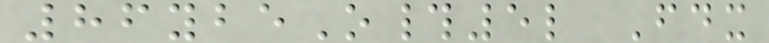86ybeO#5l Fdx
